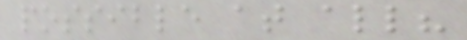possible at all?
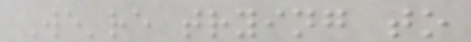We're trying to
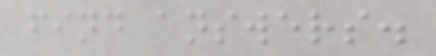find answers.
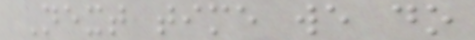Next time we do
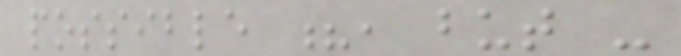possible ?, but -
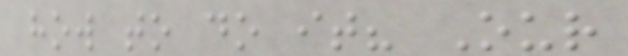how to do it? Our
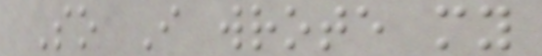So I wrote my
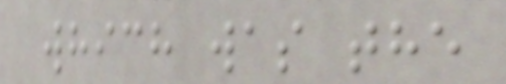which was the
